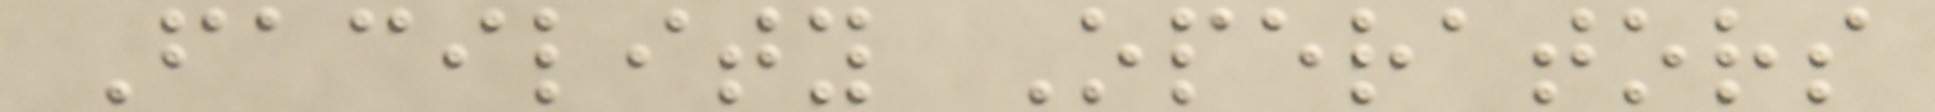Facility Operators
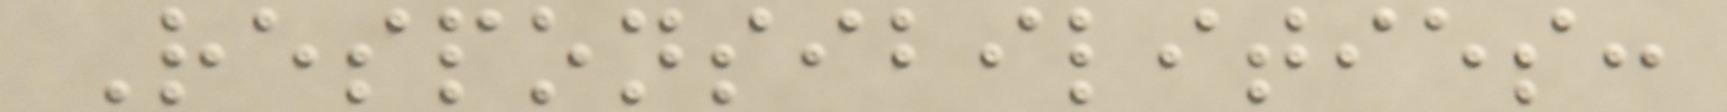Responsibilities:
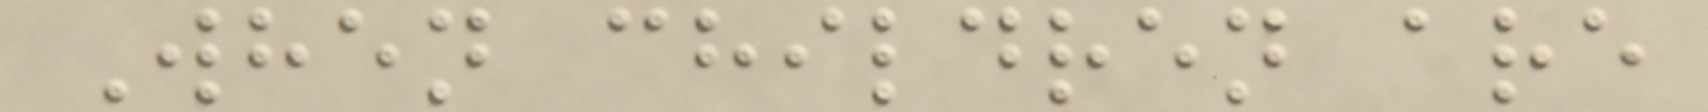When children are
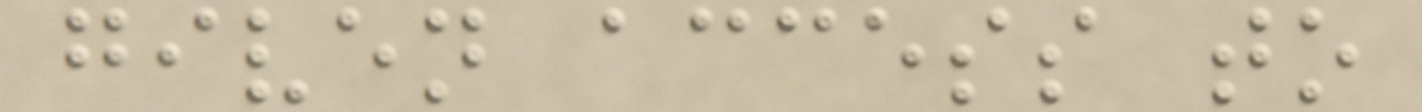given access to
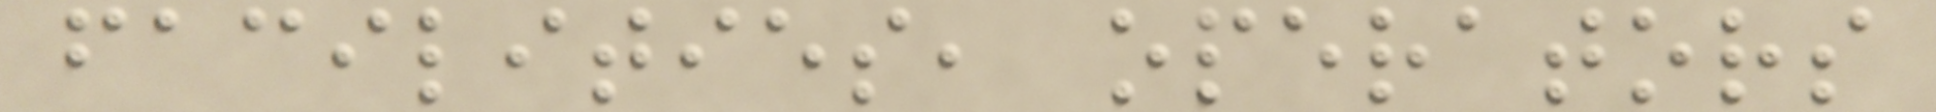facilities, operators
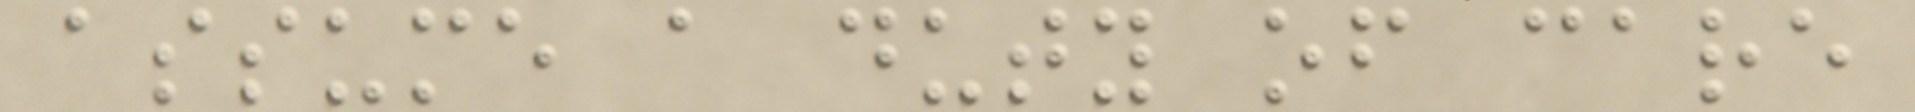assume a duty of care
